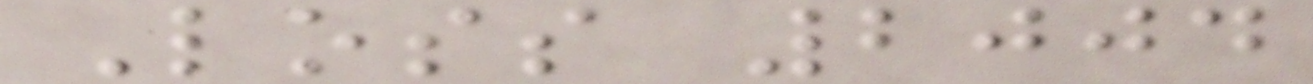Loss 2004
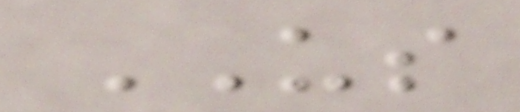US
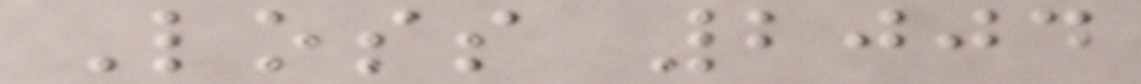Loss 2004
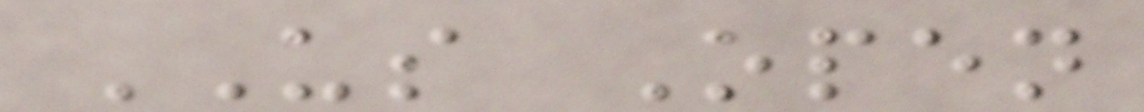US Open
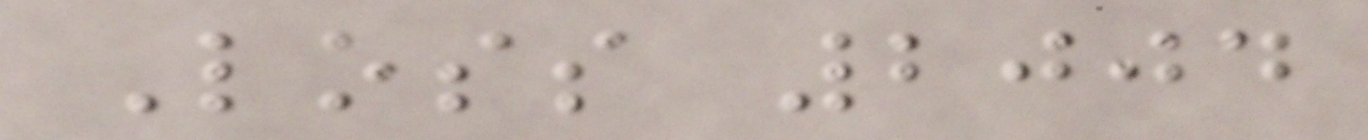Loss 2004
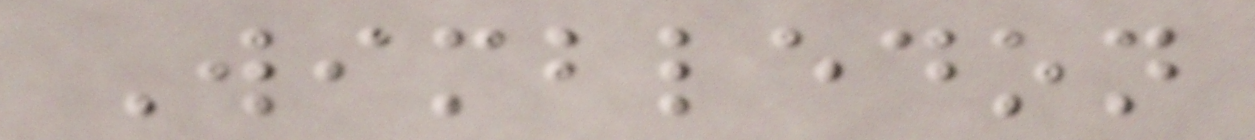Wimbledon
